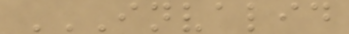INVALID
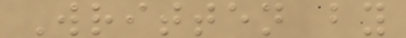Written by
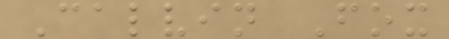Calvin Fox
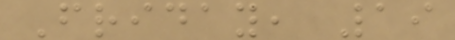Friday, 19
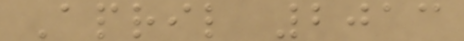April 2013
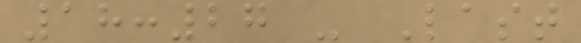18:27 - Last
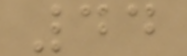44
